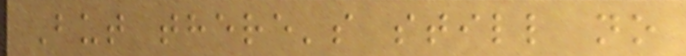But there's still no
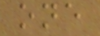one
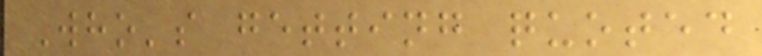Who's getting quoted
